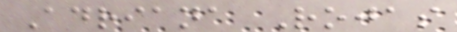Adriana Rojas
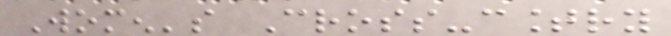Women's Cross-country
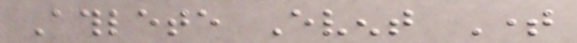Athlete Event Time
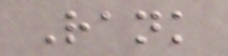Rank
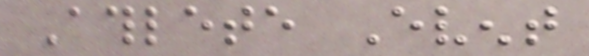Athlete Event
